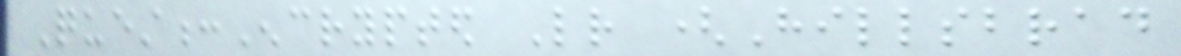Quest:Encrypted Letter (Hillsbrad
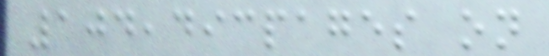104,493pages on
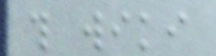this wiki
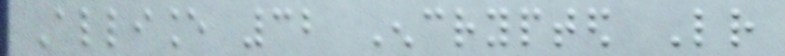Alliance 32 Encrypted Letter
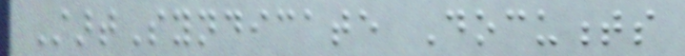StartSyndicate Documents
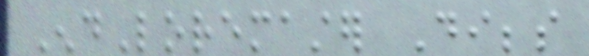EndLoremaster Dibbs
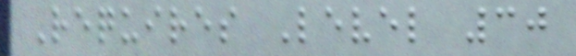Requires Level 30
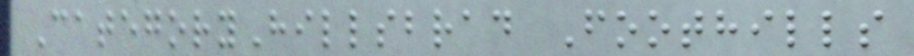CategoryHillsbrad Foothills
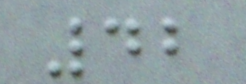42
